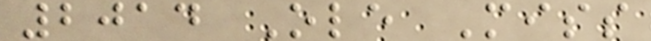2014 Ole Miss
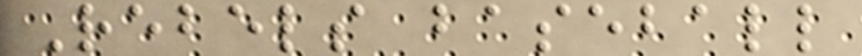Rebels baseball
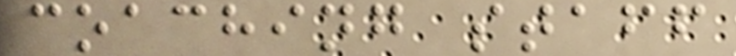coaching staff
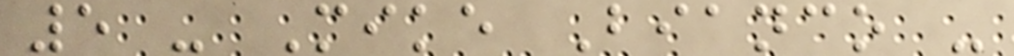5 - Mike Bianco -
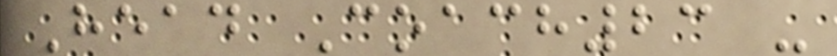Head Coach23 -
